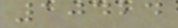10424
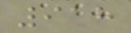918
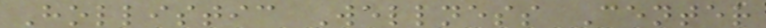Hollistic Wellness Center
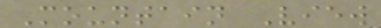Mountain View
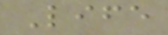Life
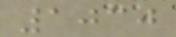1030
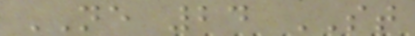NE 24 ST
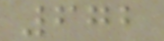672
